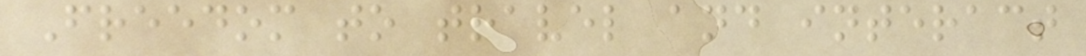Freedom to travel and interact
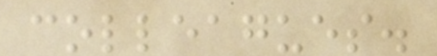colleagues.
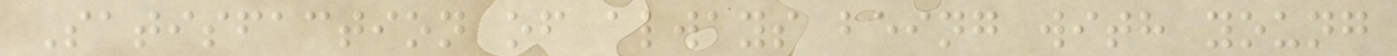Satisfaction of always being with young
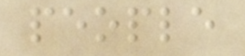people
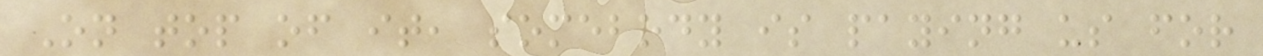On top of it, somebody is paying us for
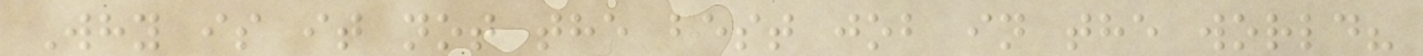Why is it not the best job in the world?
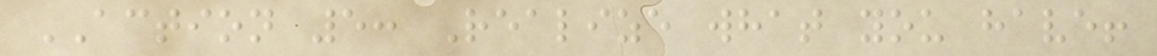ACTION 5: Realize what you have!
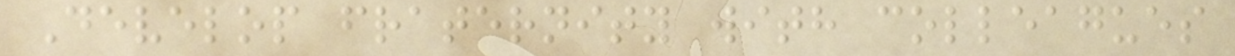Develop fraternity with colleagues
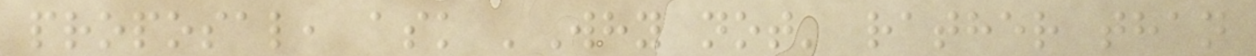proposal, ask 'Why not' rather than
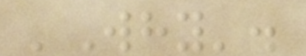'Why'.
